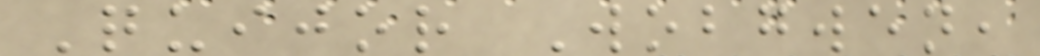Quijor Wobgwen,
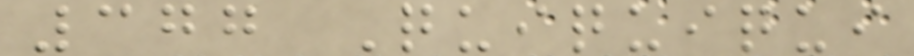377 Quiquiqui
